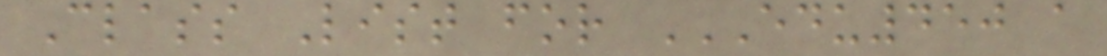Class List for EDU450 A
